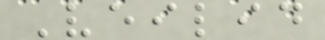Veilid
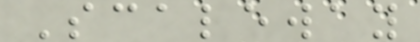Scaleway
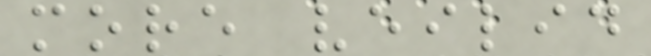more veilid
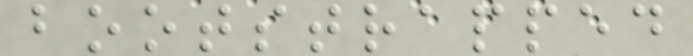bootstrapped
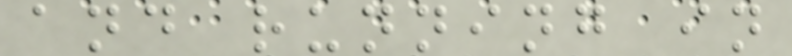and running in
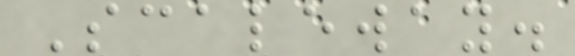Scaleway.
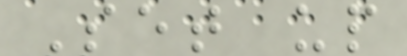Set up
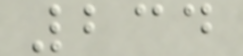234
